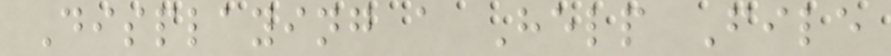Displaying a Help File
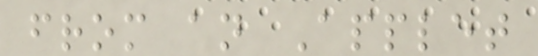from an Applet
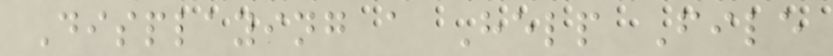Displaying a Help File
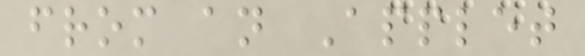from an Applet
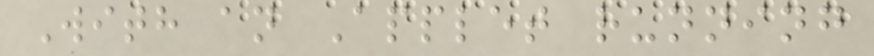With an Applet running
